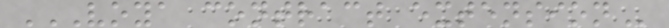VOYA CONTRACT EXTENSION
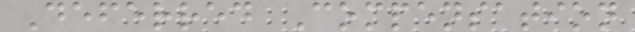Deferred Compensation
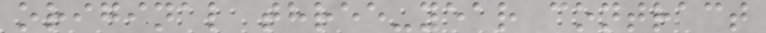original three-year contract
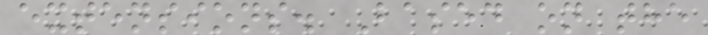extensions. Based on the
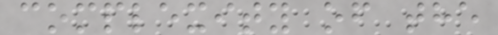complexity of the
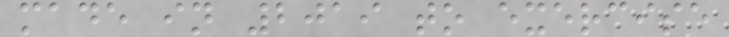made in 2019 to exercise
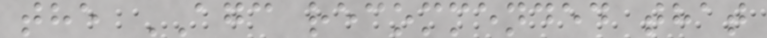the AGC recommended that
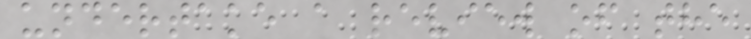undertake a review of the
